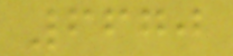6670
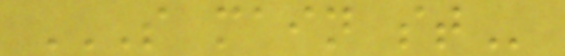S MAIN ST
